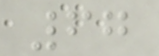67
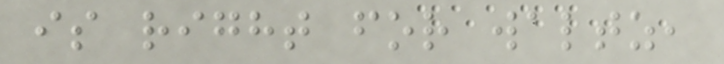is right for waltz,
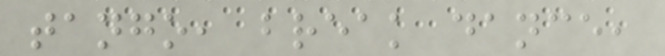tango, break dance,
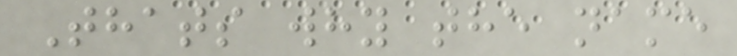Thats why the name
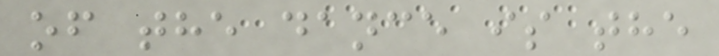of the dance is the
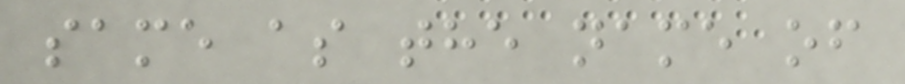same as the name of
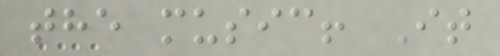the music! It
